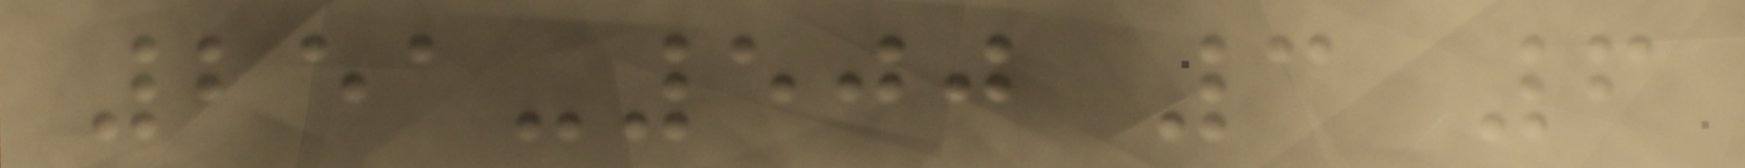251-500 3 6
